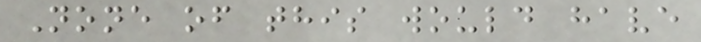None of this would have
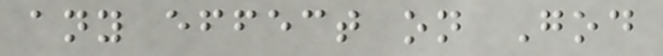any effect on God
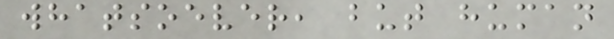whatsoever, but human
